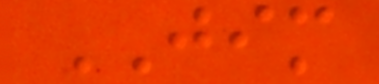JIM
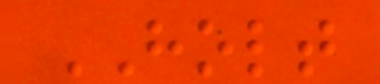HOLT
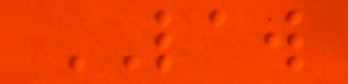LAW
